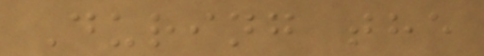During the
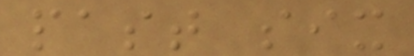past six
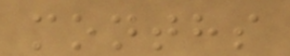months
